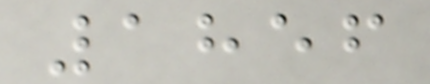1856
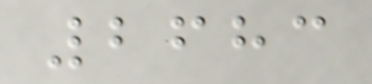2683
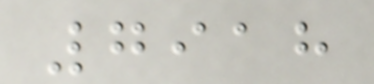7918
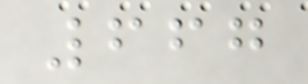667
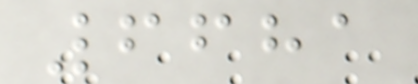6681
